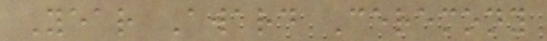Year Award Ceremony
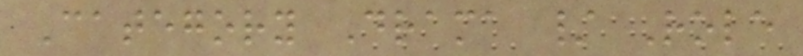Category Drama / Role
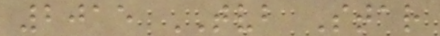2015 TVB Star
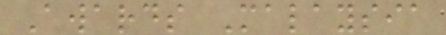Awards Malaysia
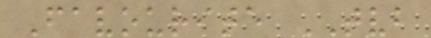Favourite TVB
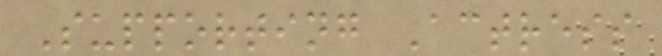Supporting Actress
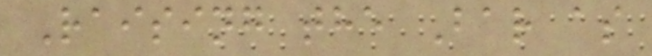Raising the Bar as
